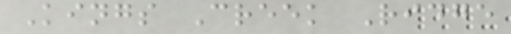Kings Creek Ridge
